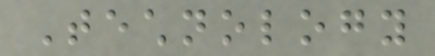Technology
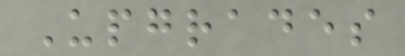Upgrades
